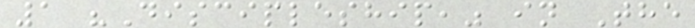1 "Discipleship," in The
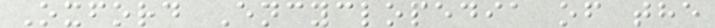Oxford Encyclopedia of the
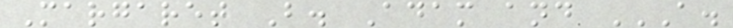Margaret B. Adam and A.
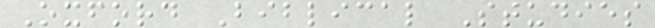Oxford Biblical Studies
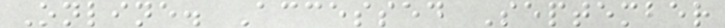Online. Accessed September
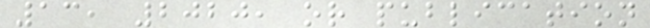13, 2020, or publication
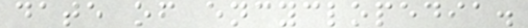date of encyclopedia.
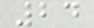24
